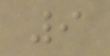9
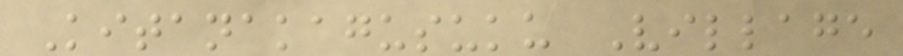Kitanakagusuku Village
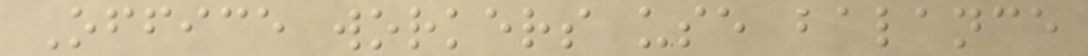Office workers use balance
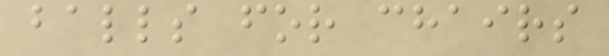balls for chairs
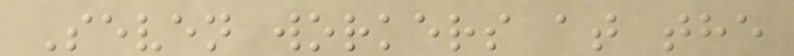Seven workers at the
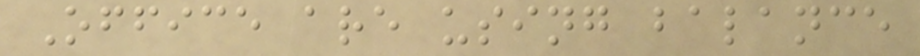Office are using balance
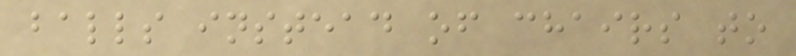balls instead of chairs to
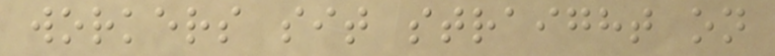workers sit straight on
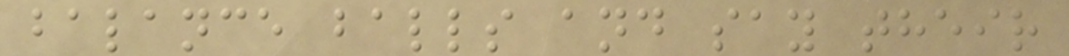balance balls and say their
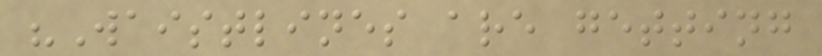"Waistlines are getting
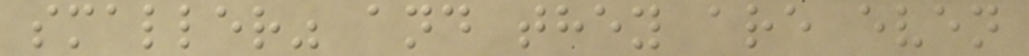smaller" and they are even
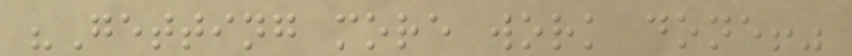"Getting more work done!"
